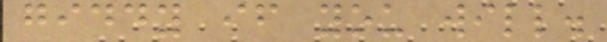giddy if you will.
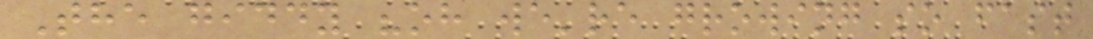The giddy "oh we're growing so fast
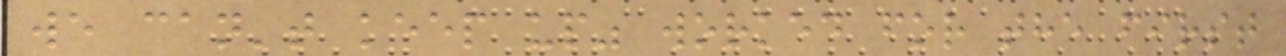we can't keep up" worked for the first
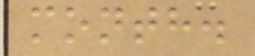month.
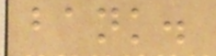bank.
